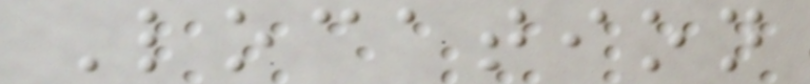Location
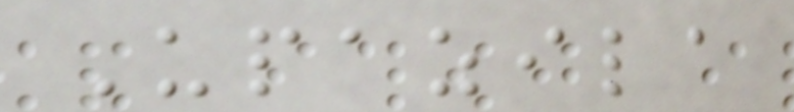Upazila
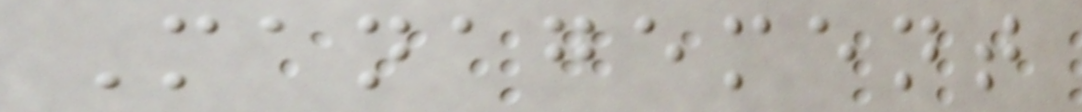Management
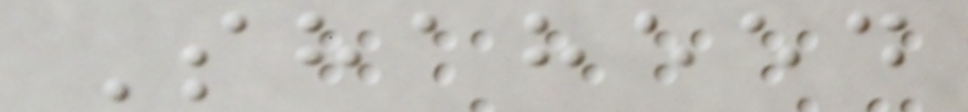Shaheed
